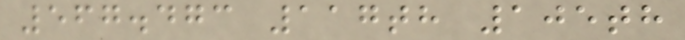567.473 117th 105th
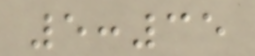5:35
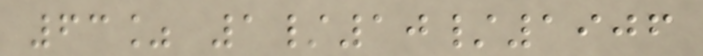63% 1/10/1906
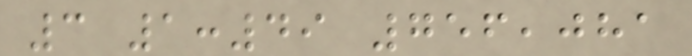3 1:49 756,081
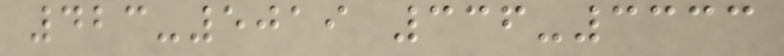423-5019 336-3333
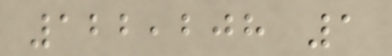122,208 1
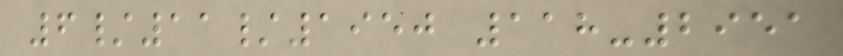6/11/1950 118-2951
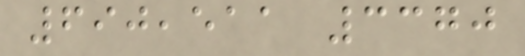690,511 3370
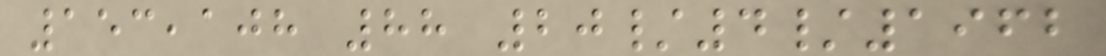153,108 88 20/4/1962
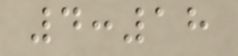4:18
